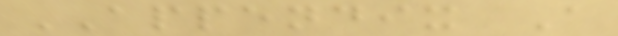APPENDIX A
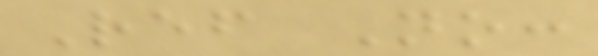Ref No:
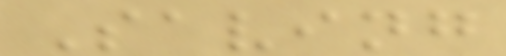Saving
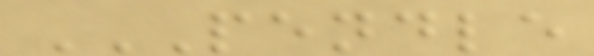PENDLE
